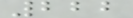222
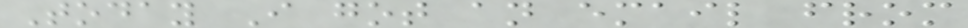Today I got an email from
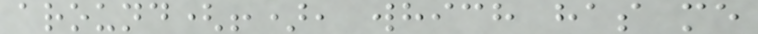around(!), which has me
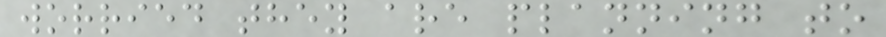worried they are planning to
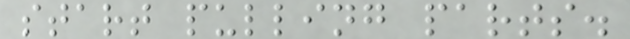start pulling parts.
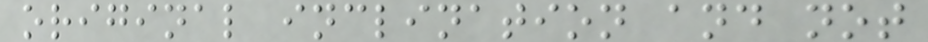original inclination and not
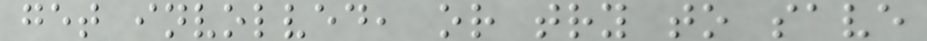get involved, or try to save
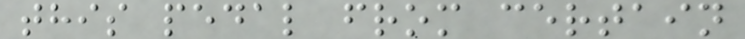this pedal from certain
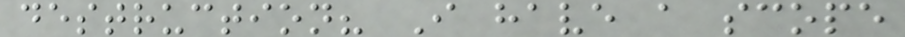destruction? I have a scope
